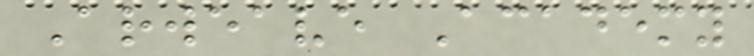Arweave Academy
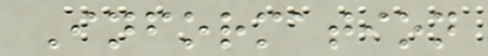Information
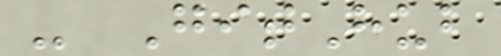- GitHub
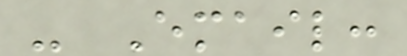- Email:
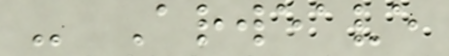- Arweave
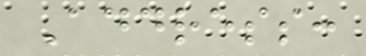Address:
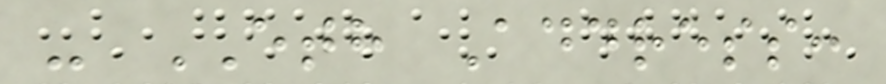- ETH Address:
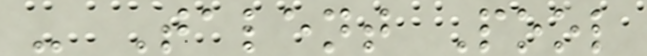- Talent Pool
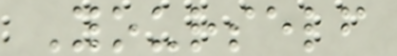Yourself
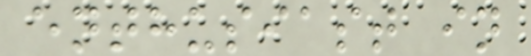enthusiast in
